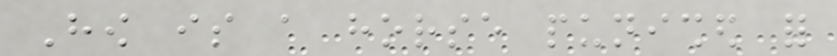How is a horse punished for
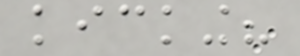kicking?
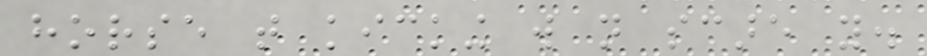horse that kicking will not scare you.
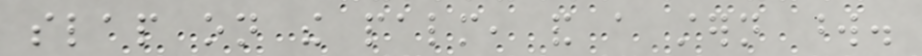slap on the palm, and a stern word.
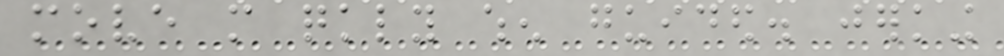move more quickly when guided. jerking
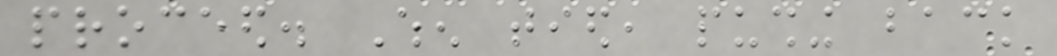proceed. When tied, pushing back
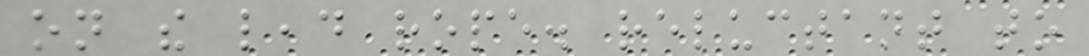on the lead rope. reluctant to
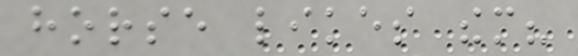horse likes them?
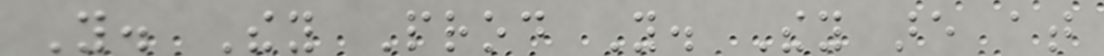You. They Prod You. They are at
